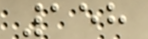158
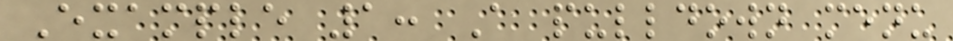Example 1: A pulldown menu
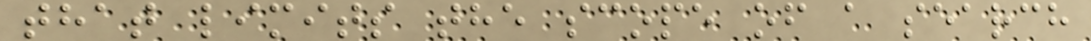that limits the scope of a search
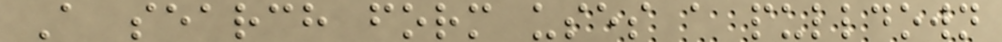A search form uses a pulldown
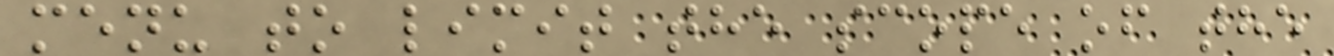menu to limit the scope of the
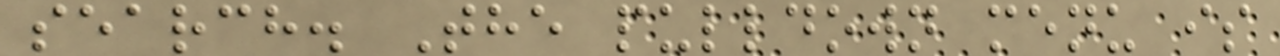search. The pulldown menu is
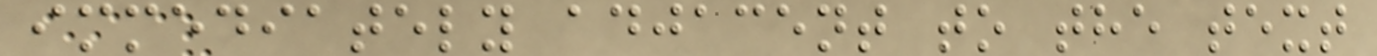immediately adjacent to the text
